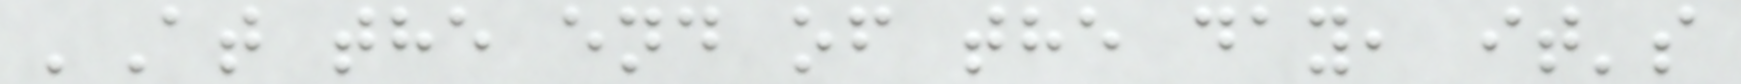'At the end of the day, it's
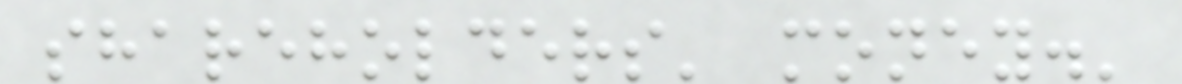shareholders' money.'
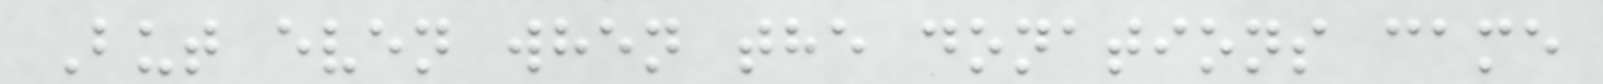But even when the donations came
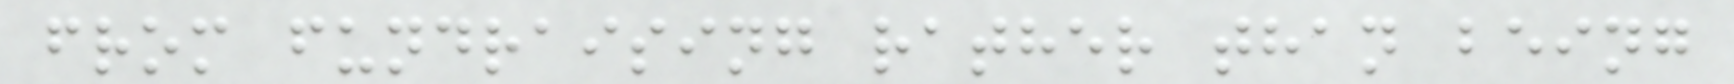from fundraising rather than being
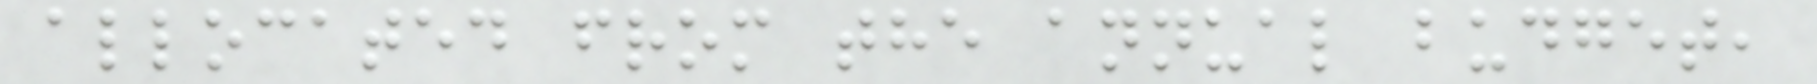allocated from the annual budget,
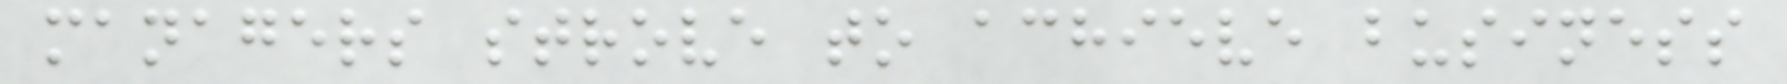managers strove to achieve business
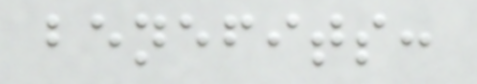benefits:
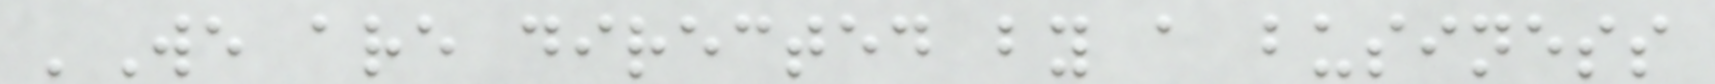'We are directed by a business
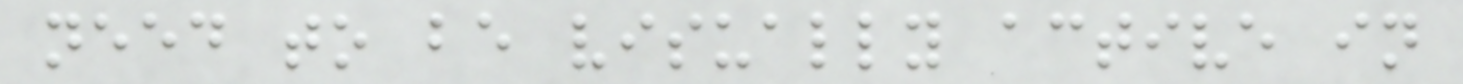need to be visually active in
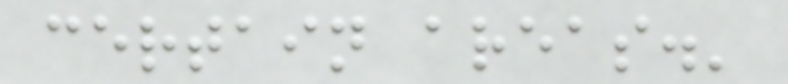certain areas.'
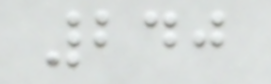240
